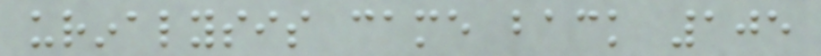urinalysis came back 105
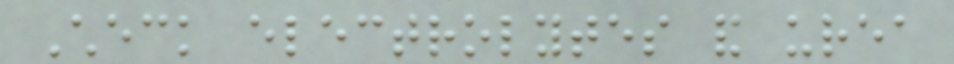Check electrolytes and urea
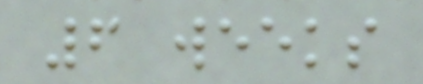6 weeks
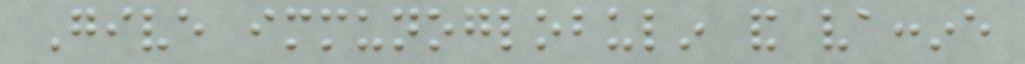Give immunoglobulin and vaccine
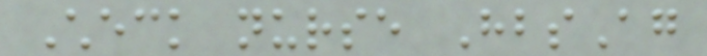Check nurse HbsAg
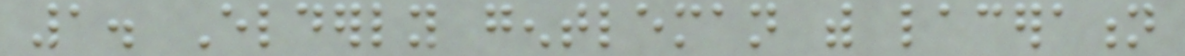1. Elderly gentleman with laceration
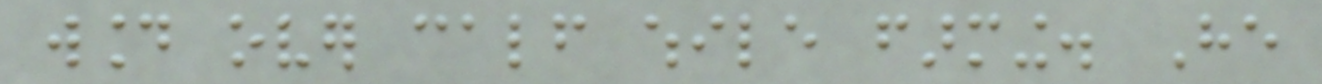wound over calf while farming. He
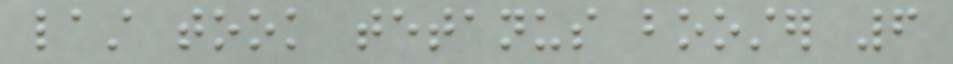last took tetanus booster 6
